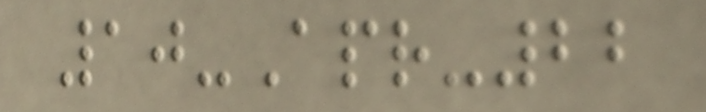10-Apr-22
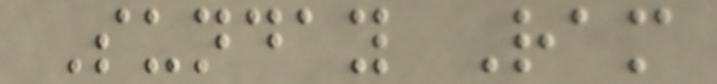Sunday Ram
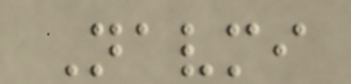Navmi
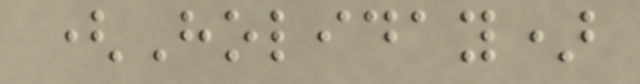(Holiday)
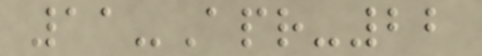11-Apr-22
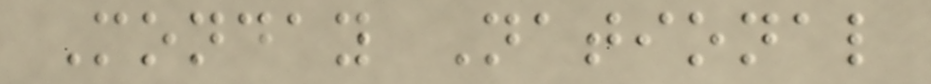Monday National
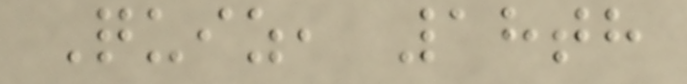Quiz, 18th
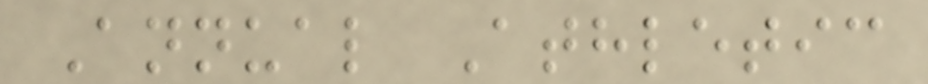Annual Athletic
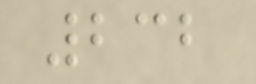232
